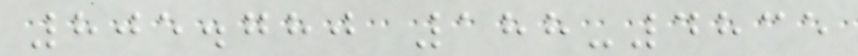805.780 188-4835
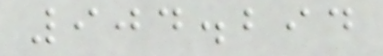904.294
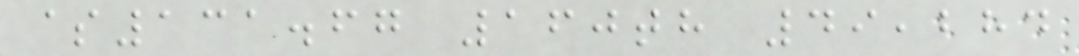$131.67 160th 49,284
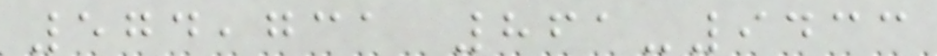574,731 861-9433
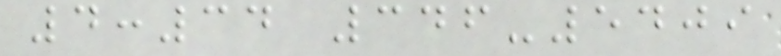4:34 346-5409
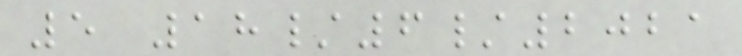5 18/6/2021
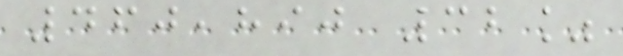460,890 32%
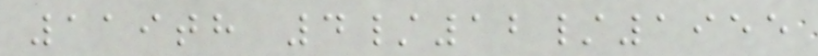119th 4/12/1955
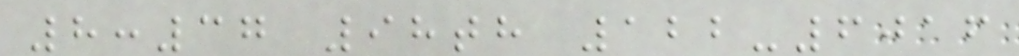8:37 98th 122-6016
